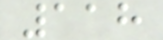118
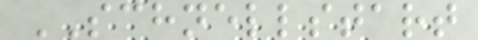SCHNELLSTART
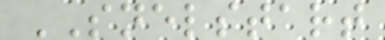SNELSTART
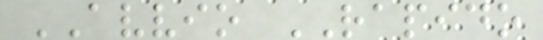AVVIO RAPIDO
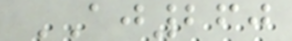AJ260
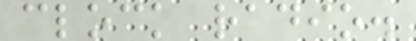clock radio.
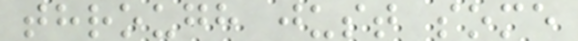through just some
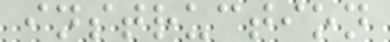instruction
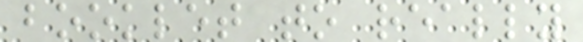booklet to really
